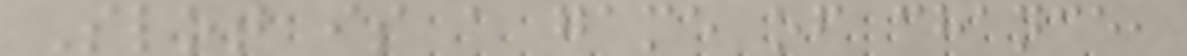Slot is a game of chance,
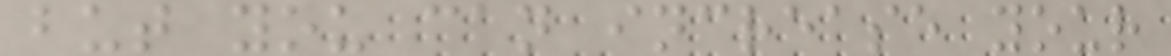but you can increase your
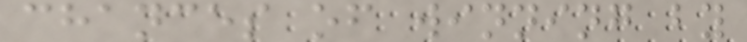chances of winning by
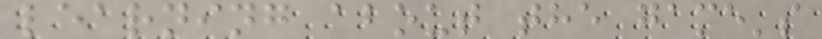learning about the game's
